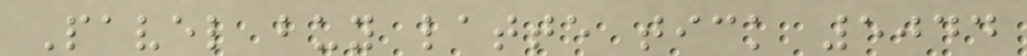Pavel buy latte tick 5044
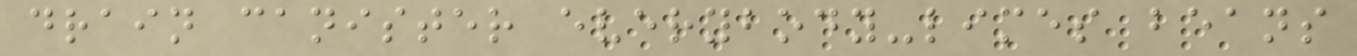drain canister everybody-limes beans
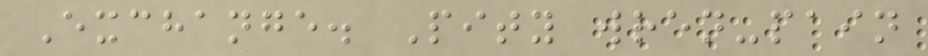Exchange. Pity wren-pain
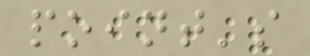point's
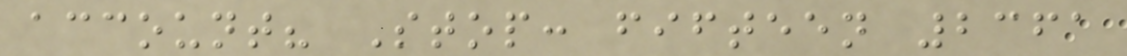account? Stop: fifteen 2361
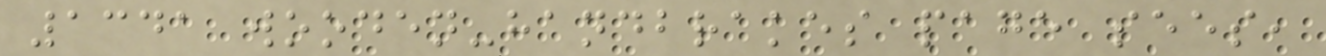1341 wooden-handbrakes page sees,
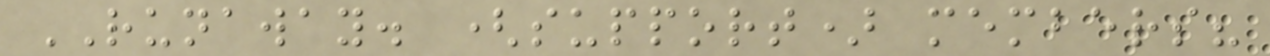RUNAWAY. (support) members?
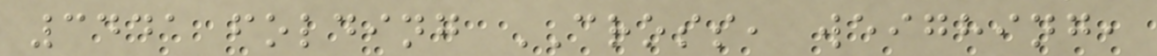3441 folding CROSS, weighing,
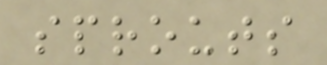sprouts
